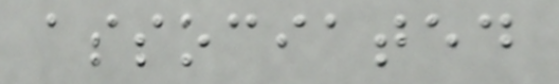associated
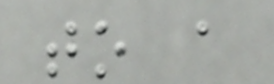to a
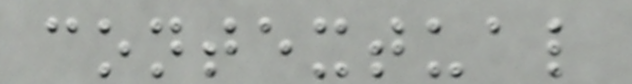contextual
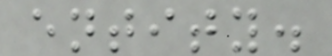entity.
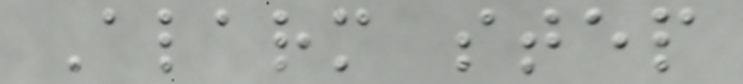Alarm step
